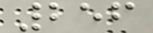256
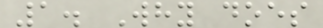1. Why does
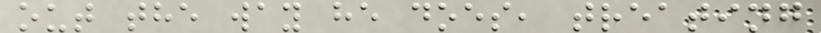out the way he does, treating
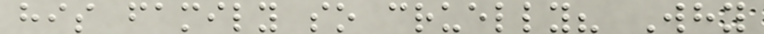his family so cruelly? Why
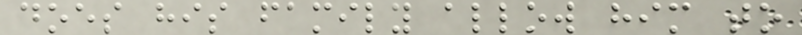does his family allow him to
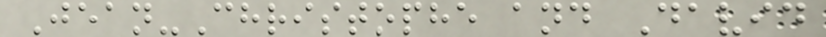Jean-Christophe and David
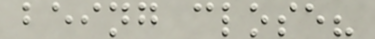being close?
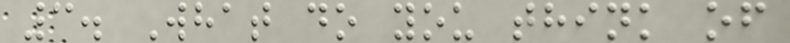3. What do you think of
